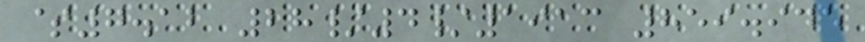$7.12 28/4/1913 859.945
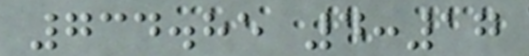734.85 4:17
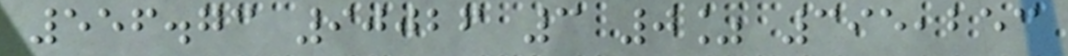556.73 90026 3 0% 395,253
